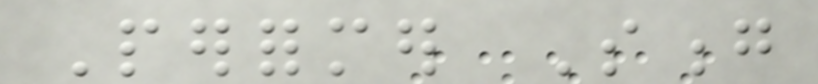Performer Song
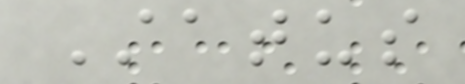Status
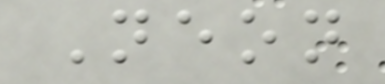Neon
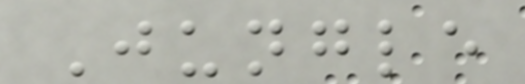Jungle
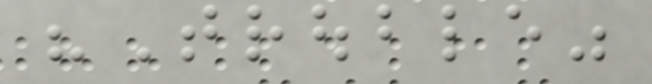"Trouble"
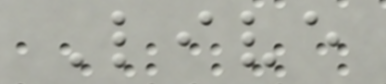Live
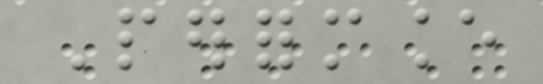Performance
